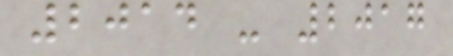2014 - 2017
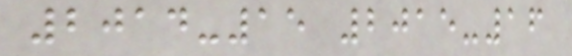2014-15 2015-16
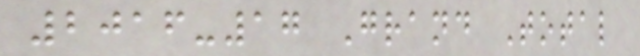2016-17 Grand Total
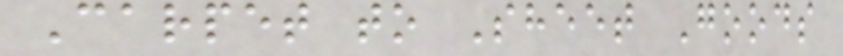Carpet to Sheet Goods
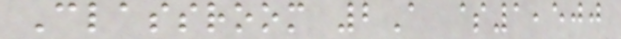Classroom 2A $1,500
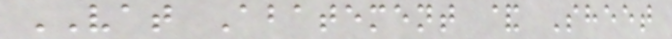VAT Abatement & Sheet
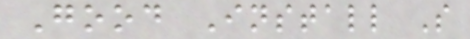Good Install S
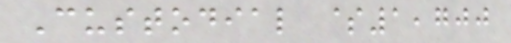Custodial $1,700
